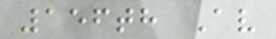156th Av
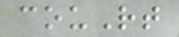couRt
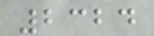2324
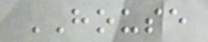HOUSE
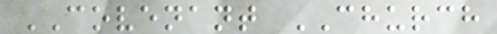COVENANT CHURCH
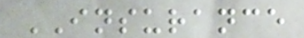INSURANCE
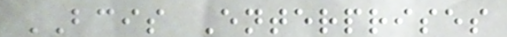BCIS Enterprises
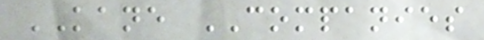KANE COMPANIES
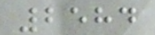2584
